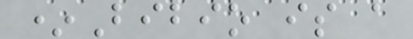*Bibio is a
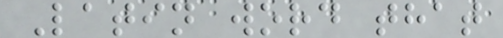Latin word that
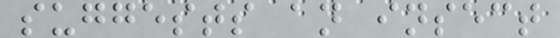suggests an insect
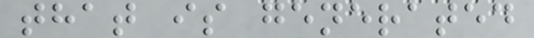that is generated
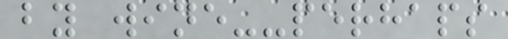by wine--perhaps
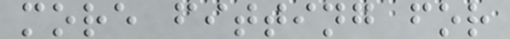more fitting for
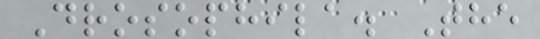Drosophila. The
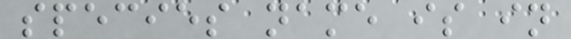species name is in
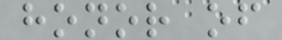honor of
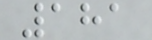181
